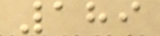189
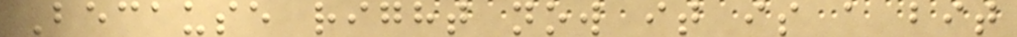Because right now it is a bit
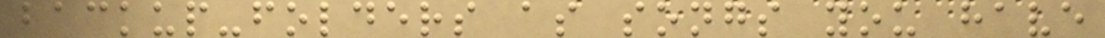backup-folders as songs you have
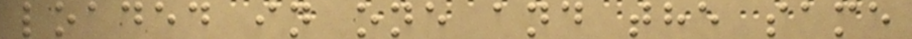loaded in one and the same
